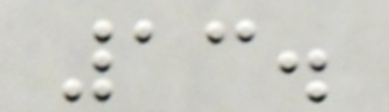13.
